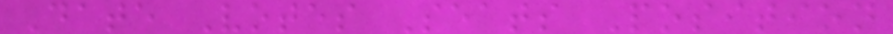Date Votes Seats Position
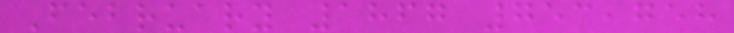February 1867 753,758
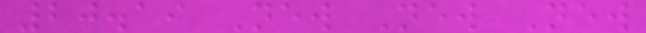20.19 New New New
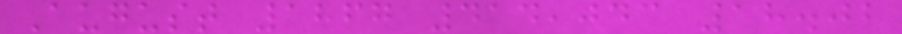August 1867 414,043 18.02
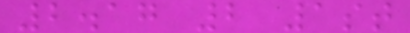2.17 2 1st
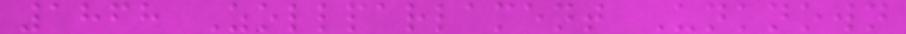1868 Zollparlament Unknown
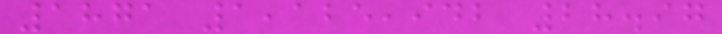1871 1,125,942 28.97
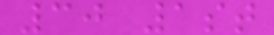30 1st
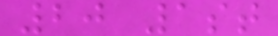20 1st
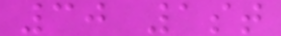30 1st
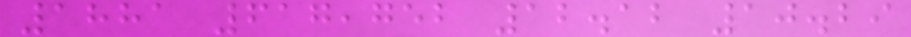1881 617,752 12.12 10.29
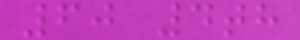60 4th
